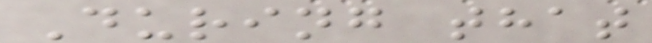During that
